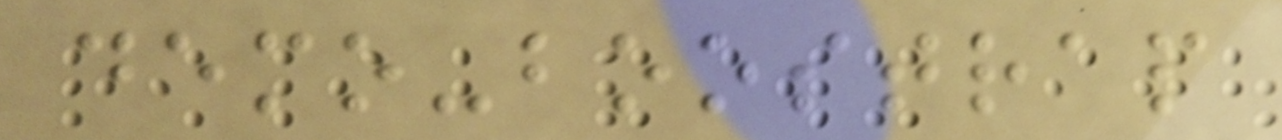demo-boostrap
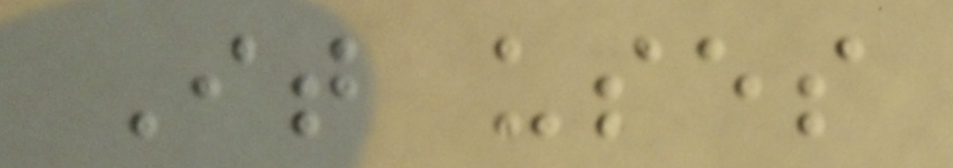It uses
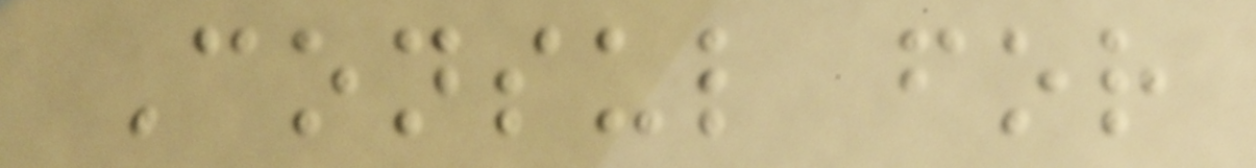Consul for
